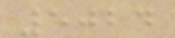5024
